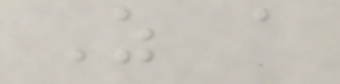As a
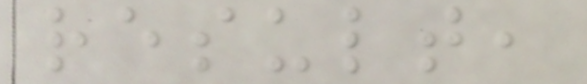result,
